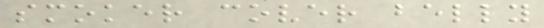smoker cover belly
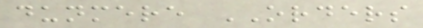dunmere ORDERS
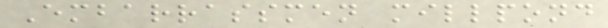Embarrassmen millpond
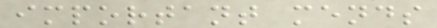important mends
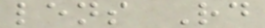lens Rd
